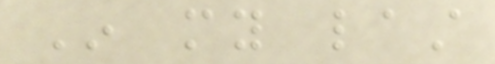In my last
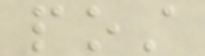post
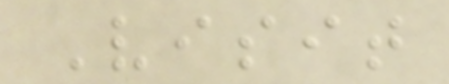Visit
